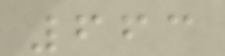663
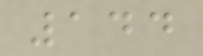144
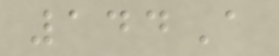144A
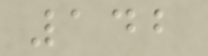142
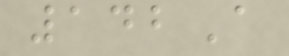142A
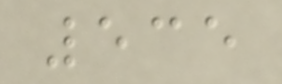535
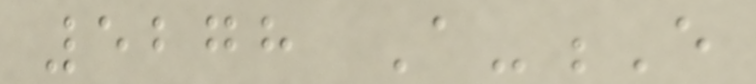5278 A-E
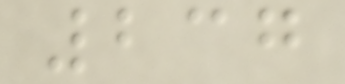237
